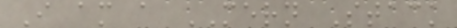I am a MERN Stack
